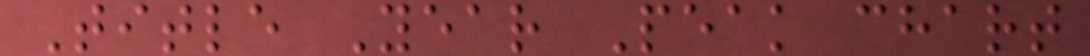Title Year Peak chart
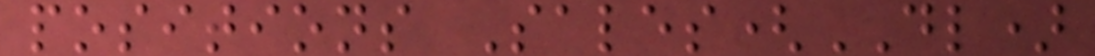positions Sales(DL)
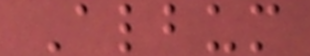Album
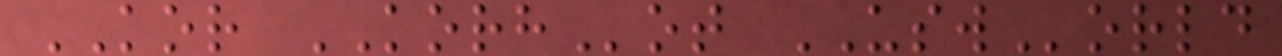KOR KORHot USWorld
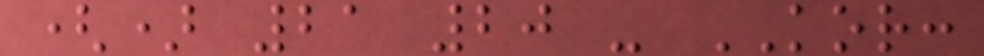() 21 20 - KOR:
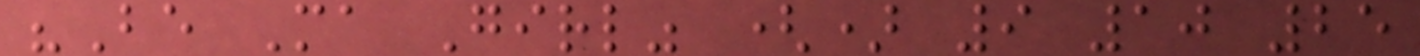"Be Ma Girl" () 9 10 25
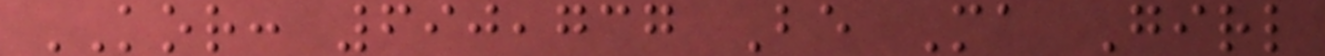KOR: 690,737 Be Ma Girl
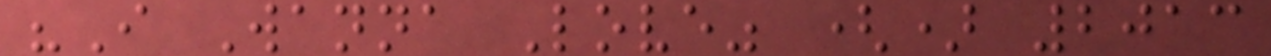"I Wanna Love" () 2013
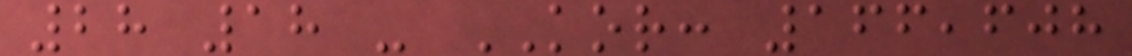28 18 - KOR: 166,608
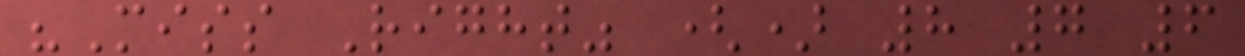"Miss Right" () 8 7 6
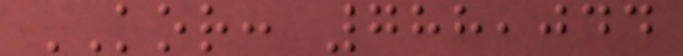KOR: 788,044
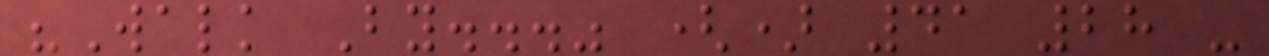"Walk By..." () 41 28 -
